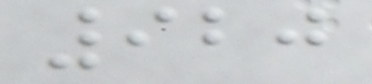920
